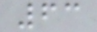63
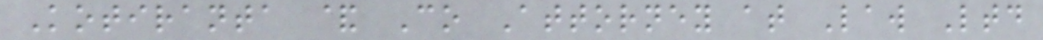Kotiranta & Co Attorney at Law Ltd
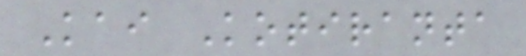Kai Kotiranta
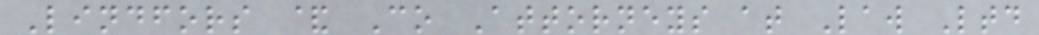Lindfors & Co Attorneys at Law Ltd
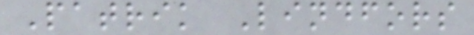Patrik Lindfors
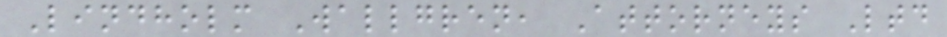Lindholm Wallgren, Attorneys Ltd
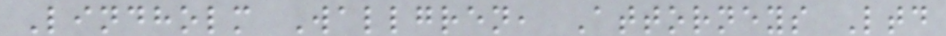Lindholm Wallgren, Attorneys Ltd
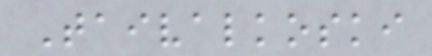Taivalkoski
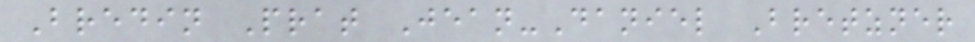Bredin Prat Jean-Daniel Bretzner
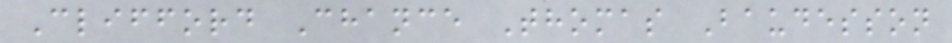Clifford Chance Thomas Baudesson
